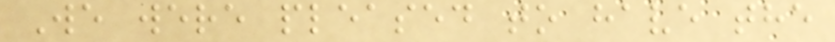We were pleased to have the
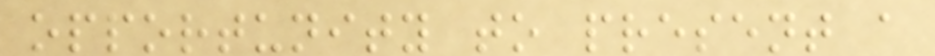opportunity to present a
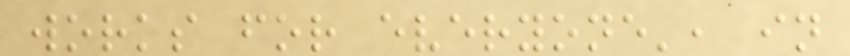works for everyone', in
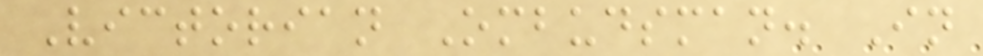Victorian Ombudsman. In
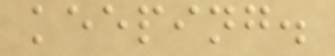keeping.
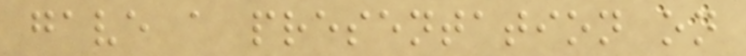gave a presentation on
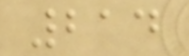214
